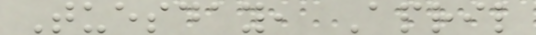Tuesday, April
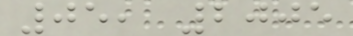05, 2005
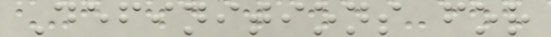Definitions for
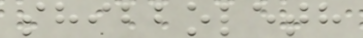shibboleth
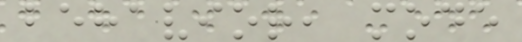behavior, mode
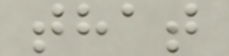that
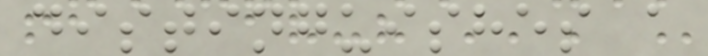distinguishes a
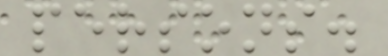persons.
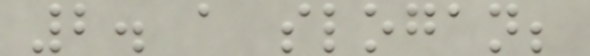2. a slogan;
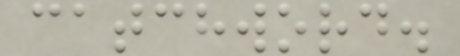catchword.
